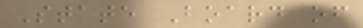State Board of
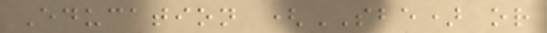Education (SBE) or
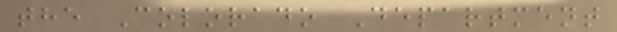the Colorado Department
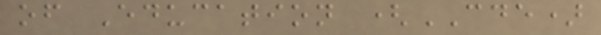of Education (CDE)
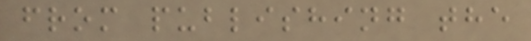from publishing the
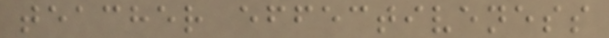teacher effectiveness
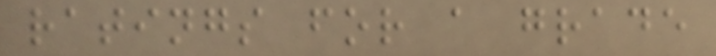ratings for a grade
